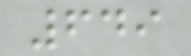649
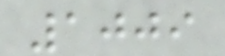1009
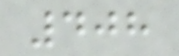408
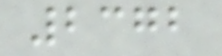2372
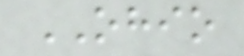OHIO
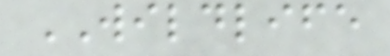WILDLIFE
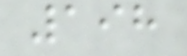198
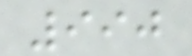990
